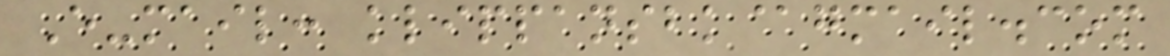E-mail: klippansbk@gmail.com
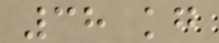38 kg
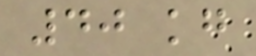40 kg
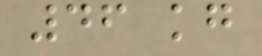46 kg
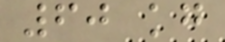60 kg
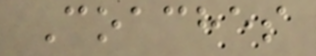Coaches
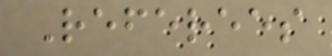Referees
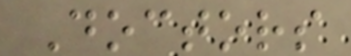Doctors
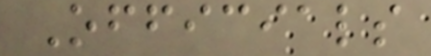Officials
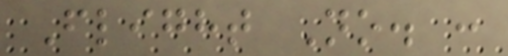Flight No. :
